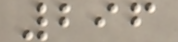296
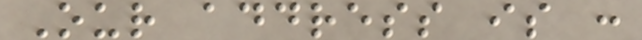Our address is :
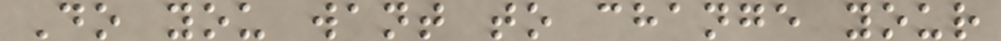Do you want to change your
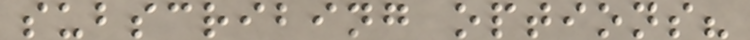subscribing options?
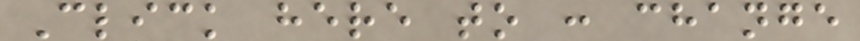Click here to : change
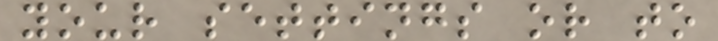your settings or to
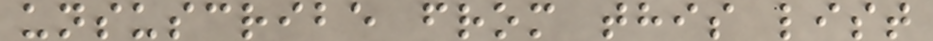unsuscribe from this list
